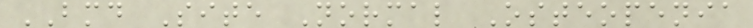BMD Site Normal Osteopenia
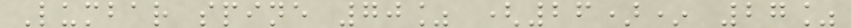Lumbar spine 70% (26)* 27%
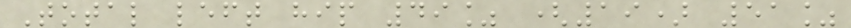Total left hip 49% (19) 51%
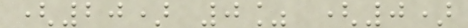(20) 0% (0)
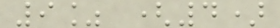9% (4)
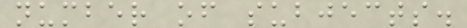number of subjects.
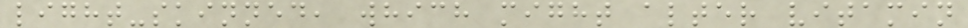light-skinned, which might alter vitamin
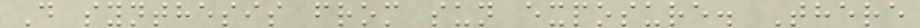D synthesis from sun exposure. There
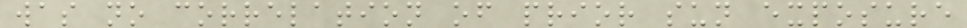was no correlation of prior sun exposure
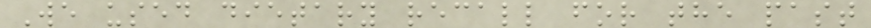We used dietary recall for the past
